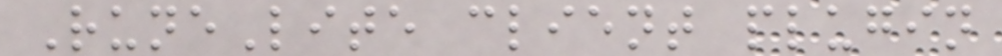RuneLite client plugin
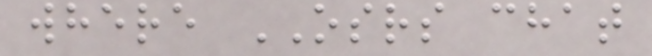where OSRS chat
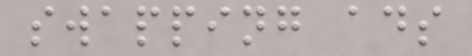swapping ads
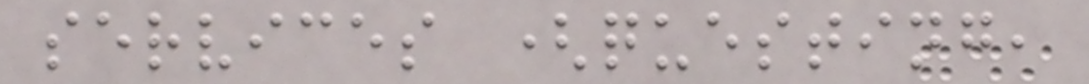services (questing,
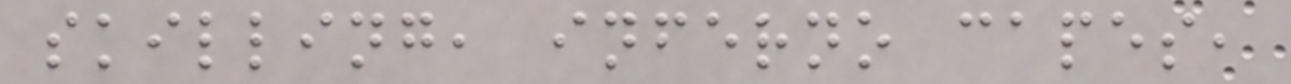skilling, inferno capes,
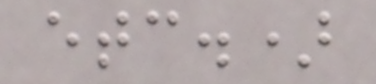etc.)
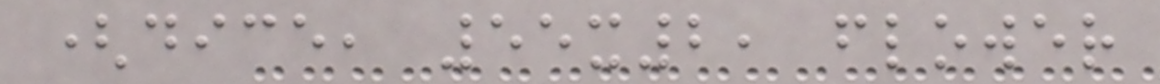(dice, 55x2, flower
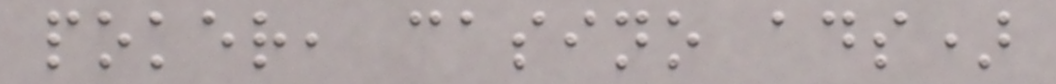poker, casino ads)
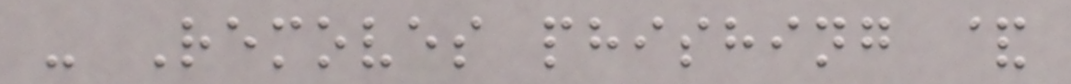- Removes phishing &
